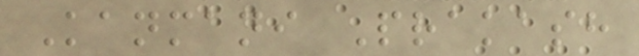Kanmani Prakash
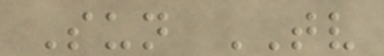Sun TV
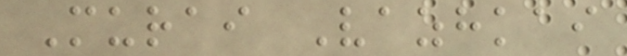Murai Vazhkai
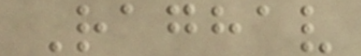Raghav
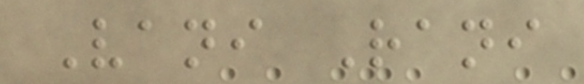Vani Rani
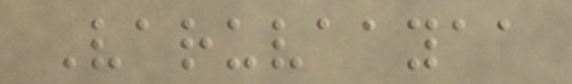Varuvaayaa
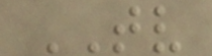TV
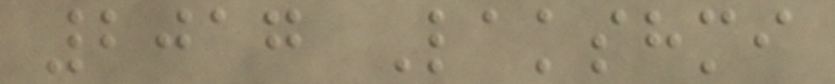2017 Lakshmi
